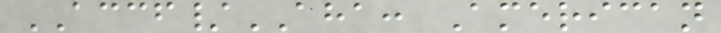ACCF/AHA: American
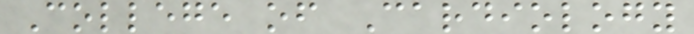College of Cardiology
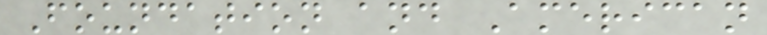Foundation and American
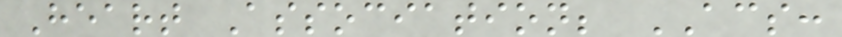Heart Association; ACS:
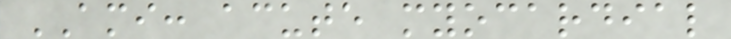AMI: acute myocardial
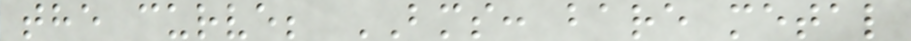the curve; BMS: bare metal
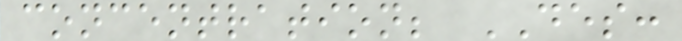concentration; DES:
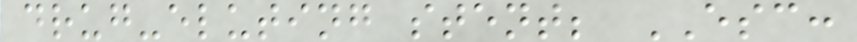drug-eluting stent; ESC:
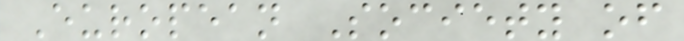European Society of
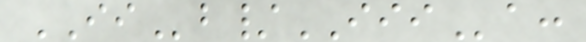IIb/IIIa:
